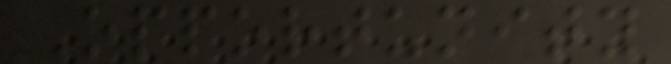Opportunity
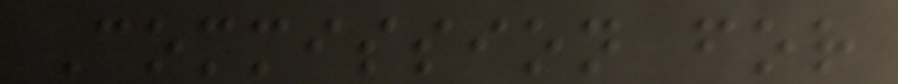Commission for
